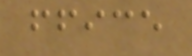ffice
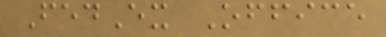FedEx Office
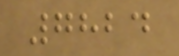7824
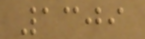1309
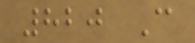820 C
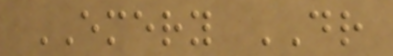EMERY DR
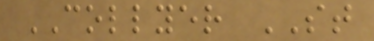COLLYER ST
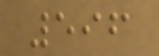596
